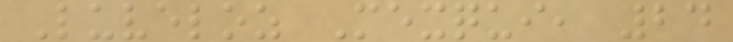Luveloz Mexqui, 24
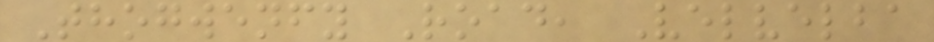Thogwenfy Road, Velvelba
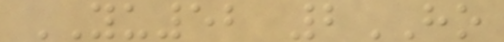YU52 2HO
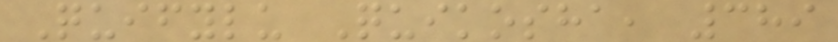Quifylu Quikosha, 389
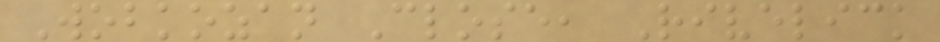Wobkozan Close, Rivelick
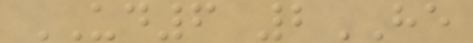UD6 2HE
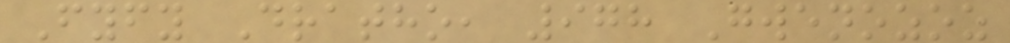Fyfy Dratho, 978 Gwenozoz
